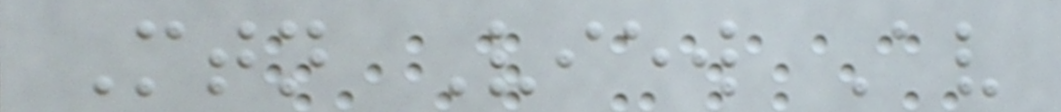Mtn View Av
